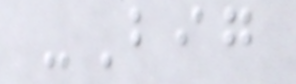-Big
